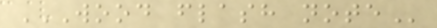WOOD FLASH NOTE
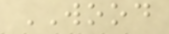WOOD
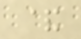&
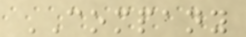COMPANY
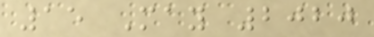15 May 2020
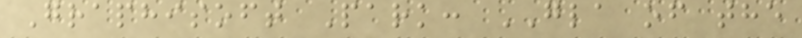Graphisoft Park: GLA of the
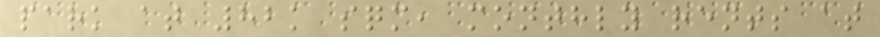park at 82k sqm, monthly rents at
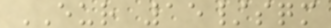EUR 15/sqm
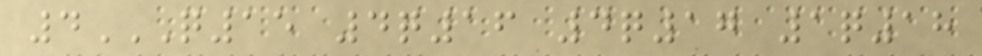4Q15 4Q16 4Q17 1Q18
